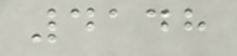4148
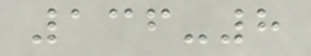136-8
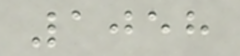1058
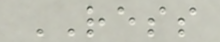RESS
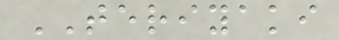TERIYAKI
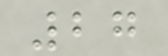27
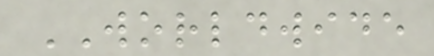WORLDWIDE
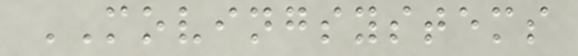MOVINGSYSTEMS
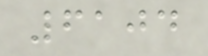6104
